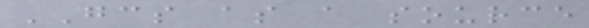GCS as a source
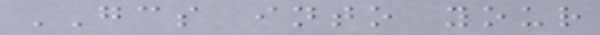GCS into your
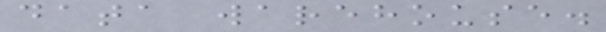data warehouse.
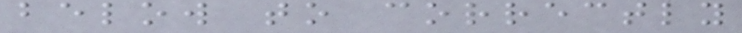below to correctly
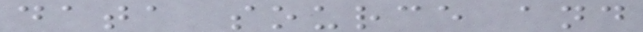data source and
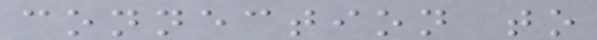connection to
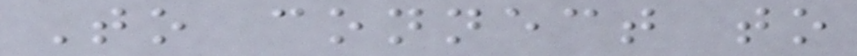To connect to
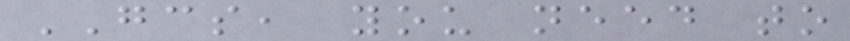GCS, you need to
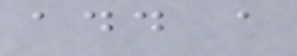add a
